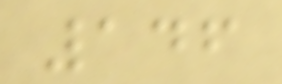146
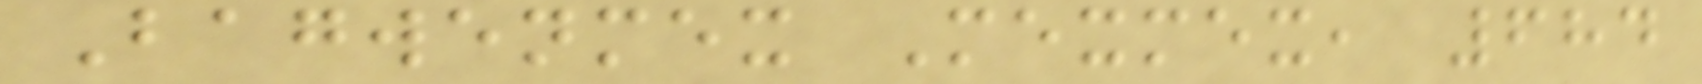Bagwenmex Mexmex, 684
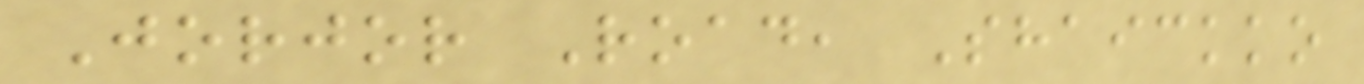Jorjor Road, Shaickko
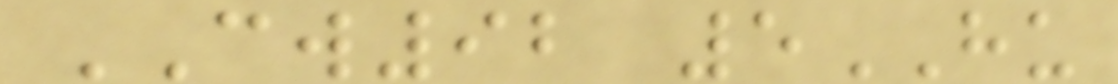CW92 5HU
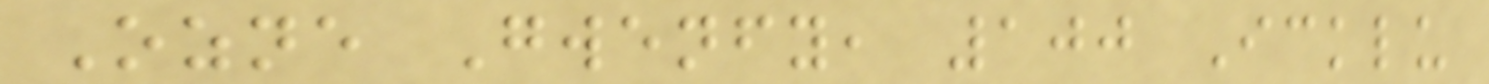Ozne Gwenfy, 100 Icklu
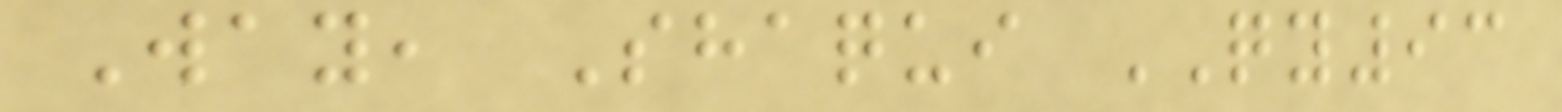Way, Shaqui QY93
